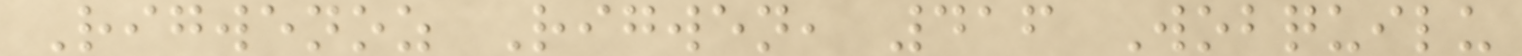Rigwenoz Rigwen, 416 Wobquilu
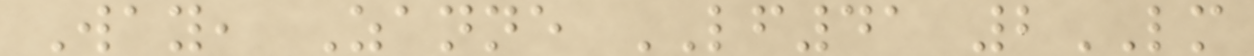Way, Zanne LF41 2LM
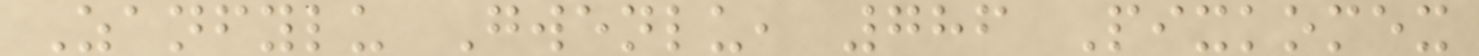Zanfylu Gwenlu, 786 Pixkomex
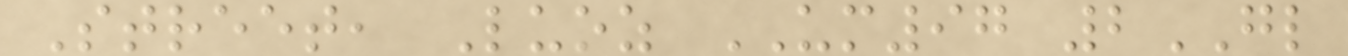Street, Luoz UM97 2GL
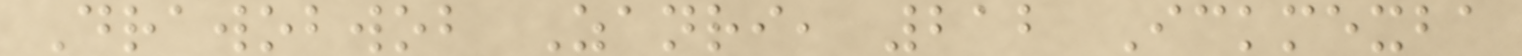Drawobwob Zanri, 212 Ickmexba
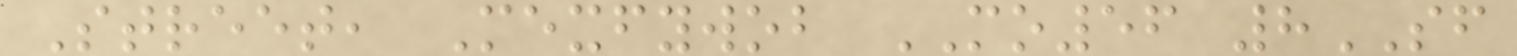Street, Mexfywob MO56 8SF
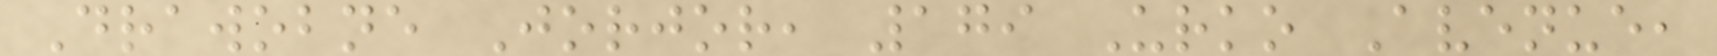Drawobne Jorjor, 179 Urko Avenue,
